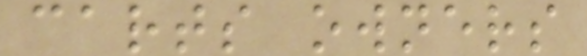carts owners
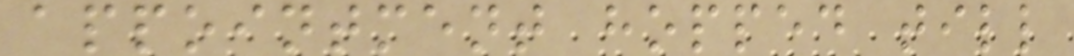appointment hopped till
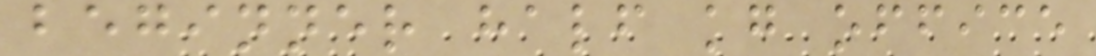beginner half kg office
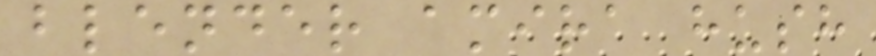blender amira hush
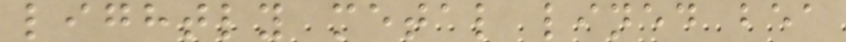lightly metal lined bea
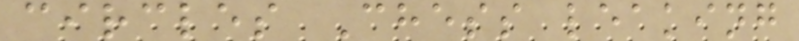circles Chess leaking
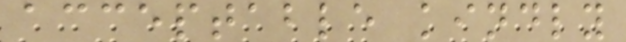acceptable kindly
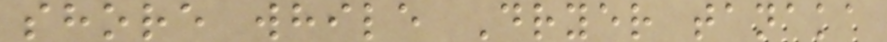shore while Dryer tanaka
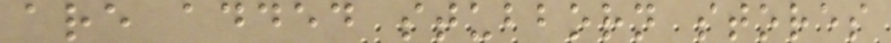are added stubborn stores
